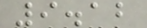9.12
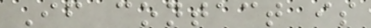If contact is
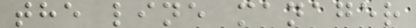the line manager
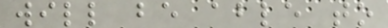will be able to
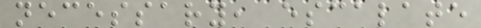necessary, escalate
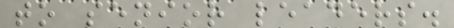to senior leaders.
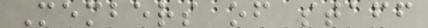Members of staff
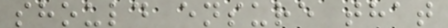should ensure that
